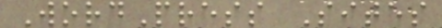WordPress Sites
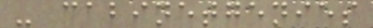- cabinetgenies
